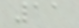11
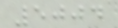5004
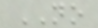NO
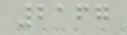2167
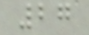27
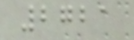2721
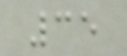35
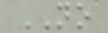NO
